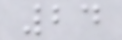24
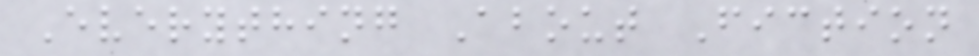Everything About Fiction
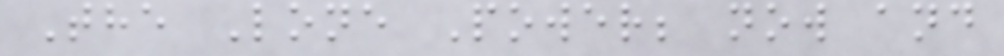The Lone Power; now and
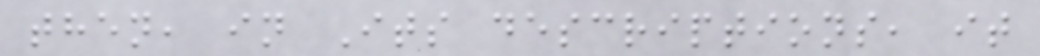then, in Its descriptions, it
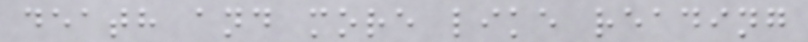death and more like reading
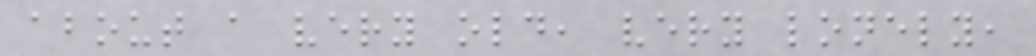about a very old, very lonely,
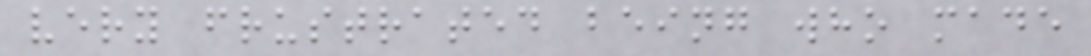very frustrated being who made
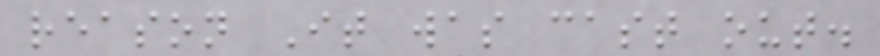reason It was cast out.
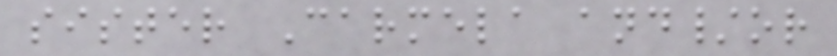sister Carmela and/or
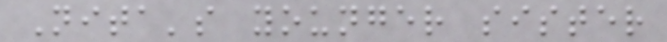Nita's younger sister
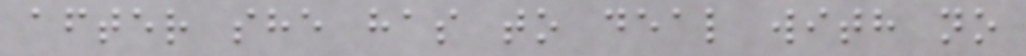after she has to deal with no
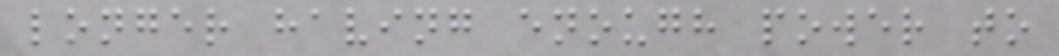longer having enough power to
